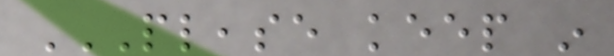PLEASE KEEP IN
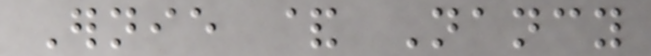Ernie & Nancy
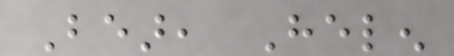Bear, Helen
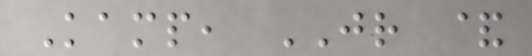Kamp, JR &
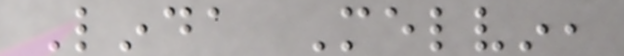Linda Melvin,
